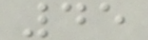45
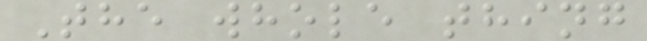The whole thing
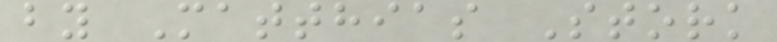by Matthias Stork
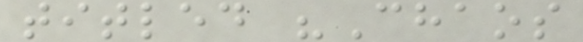titled "Chaos
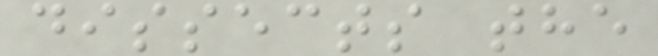dissects the
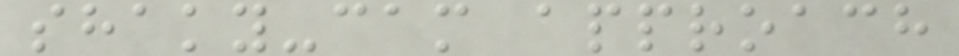shaky-cam approach
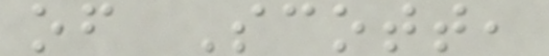of Scott,
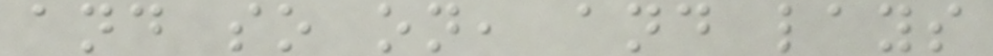and so on, and lays
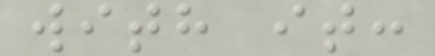with it:
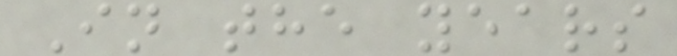In the years
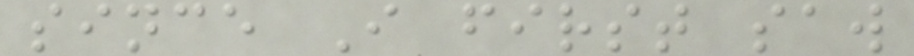since I first saw
